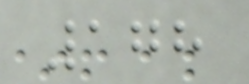178
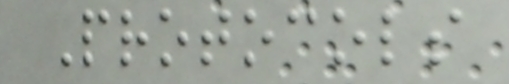Protocols
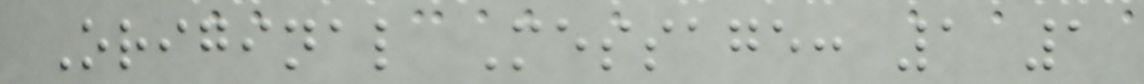Original Message: 1 1
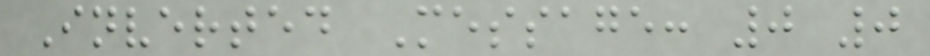Inverted Message: 0 0
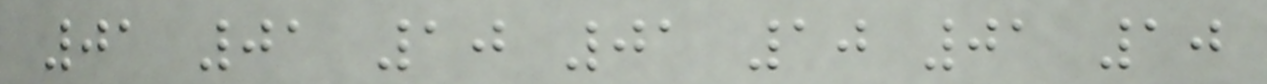01 01 10 01 10 01 10
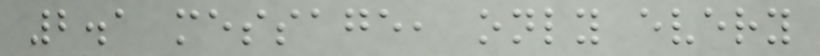2.1 message, only every
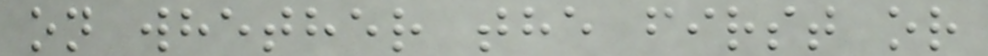on whether the first or
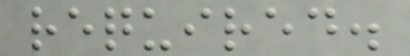required.
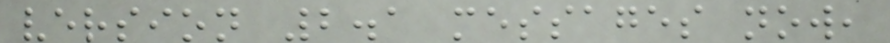version 2.1 messages now,
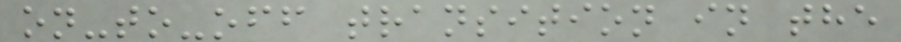on-to-off transition in the
